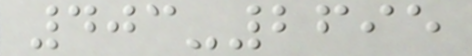403-2695
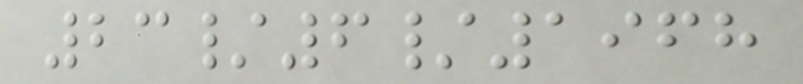23/6/1968
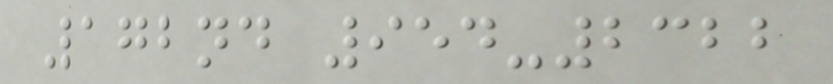172nd 954-2322
